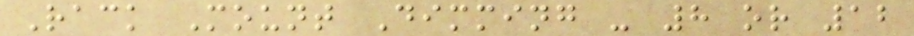Rack Mount Dimming - 8 or 12
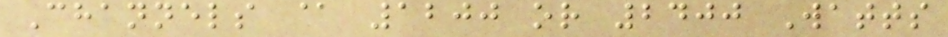Channels @ 1200 or 2400 Watts
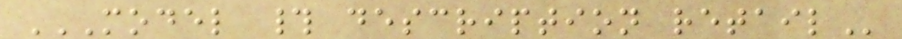MODEL # DESCRIPTION RETAIL
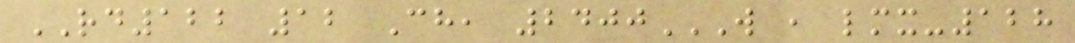RD122 12 Ch, 2400W , LMX-128
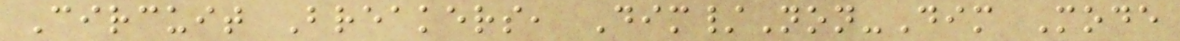Circuit Breakers, Dim/Non-Dim Mode
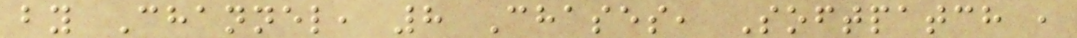by Channel, 8 Chases, Softpatch ,
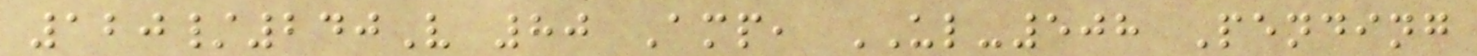120/240V 80 Amp, UL-508 Pending
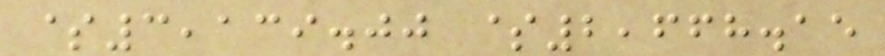$3,139.00 $2,668.15
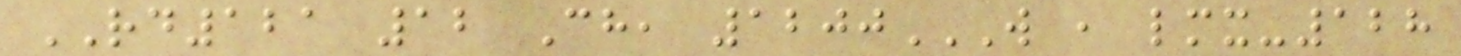RD121 12 Ch, 1200W , LMX-128
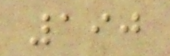190
